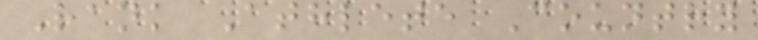Rank Athlete Country
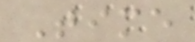Time
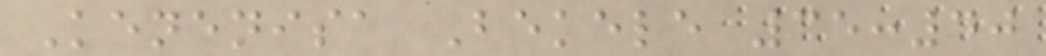Kenenisa Bekele 35:40
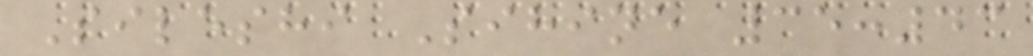Sileshi Sihine 35:43
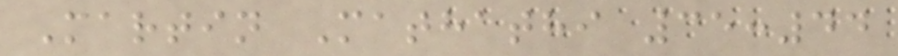Martin Mathathi 35:44
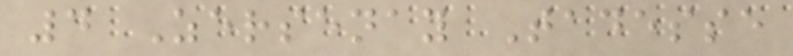4 Zersenay Tadesse
